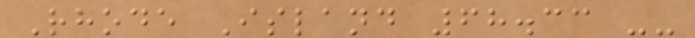Rhode Island 68.33 --
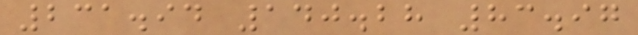231.94 140.28 83.97
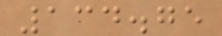134.75
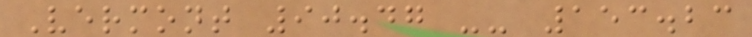Vermont 90.47 -- 153.23
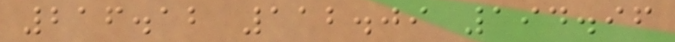216.12 112.09 194.96
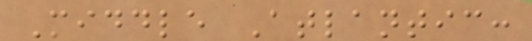Middle Atlantic:
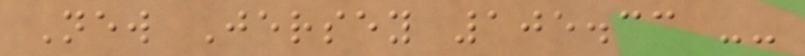New Jersey 105.33 --
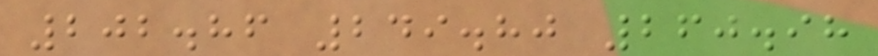202.86 249.80 260.98
